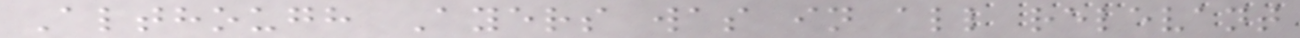Although Ayers was in all relevant
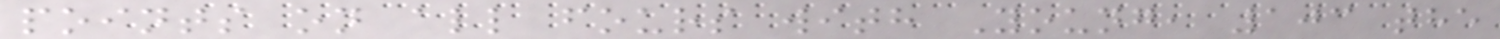points on all fours with Young, 103 the
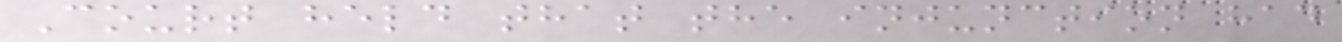Court held that the injunction had
